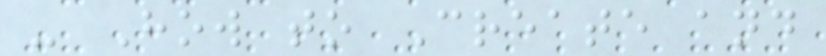- How to Create and
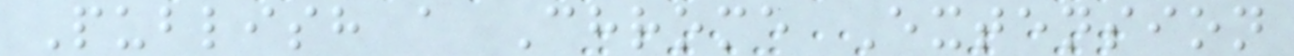Publish a Chrome Extension
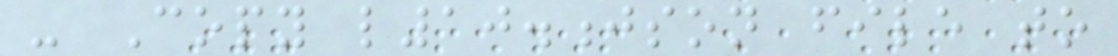- Copy l10.json file to
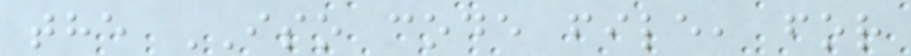the ISO code file, for
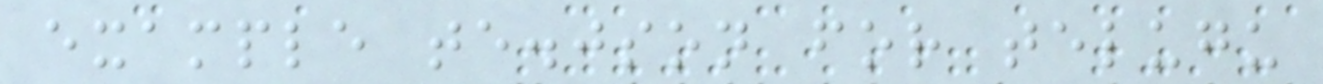example te.json for telugu
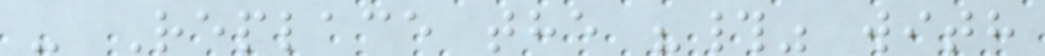- Replace the "#" with
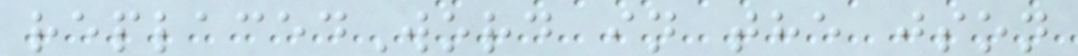replacedWord in the json
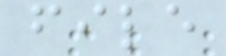file
